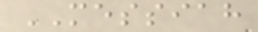MESSIAH
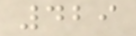429
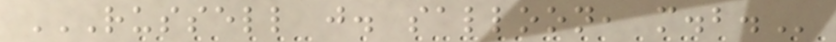RUSSELL J. SALLOON, M.B.
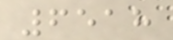6518
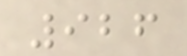926
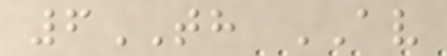6TH AV
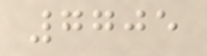7705
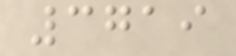3719
